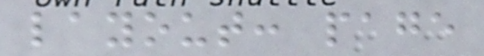layout: page
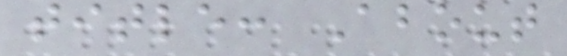title: About
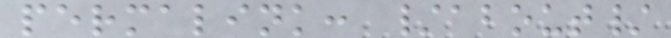permalink: /about/
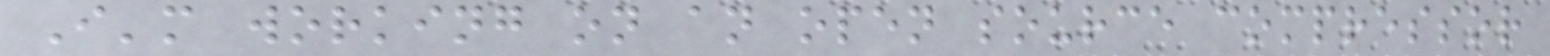I'm working on an open source compressor
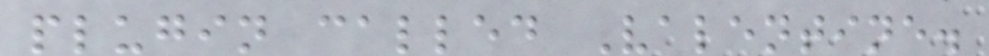plugin called Valentine.
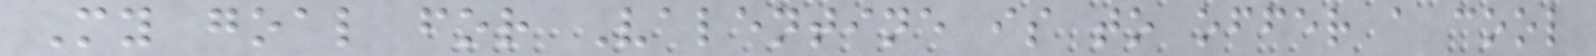My goal for Valentine is to offer a cool
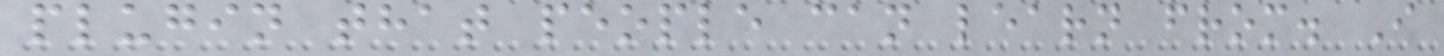plugin that people can learn from. I
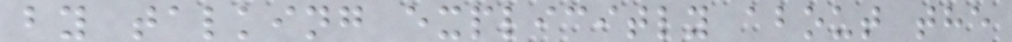by talking explicitly about the
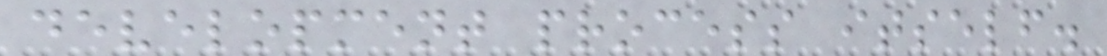development process itself.
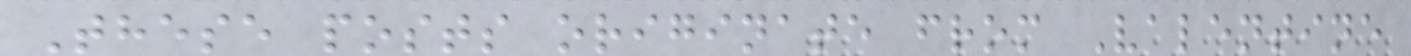These posts originate from Valentine
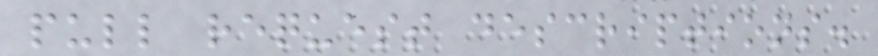pull request descriptions.
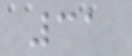31
